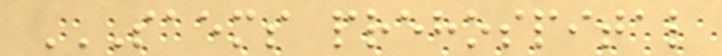SAEMS PREHOSPITAL
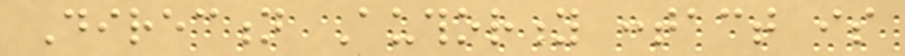Direction Authority contact is
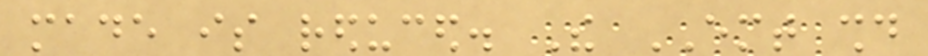made is reduced. The EMT should
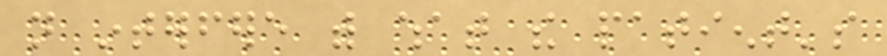not interfere with what the patient's
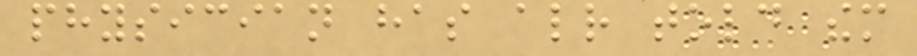physician has already told them
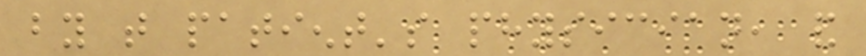by that patient's physician, and
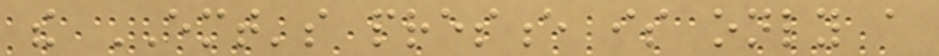the EMT's presence is only a
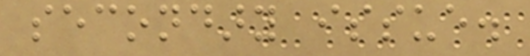secondary issue.
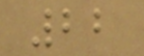22
